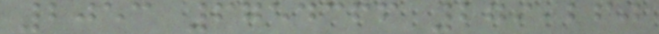2053 6754366 279,260
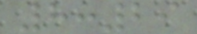8:29
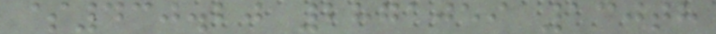$430.20 2871059 130th
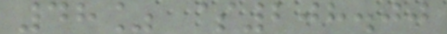48% $208.00
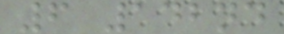6 142nd
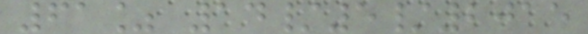61% 14/5/2015
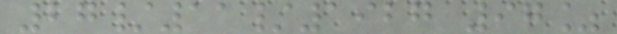27/11/1927 97%
